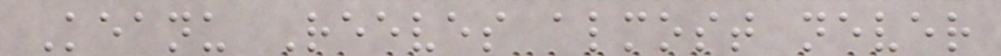Keanu Reeves almost never
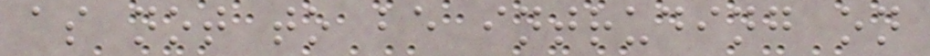as not to be intruding on
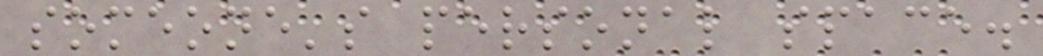someone's personal space.
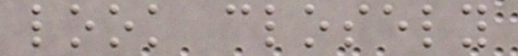look closely
